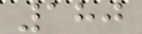180
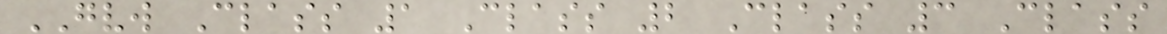GVW Class 1 Class 2 Class 3 Class
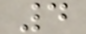4
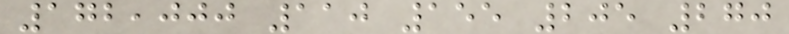172,000 110 155 205 270
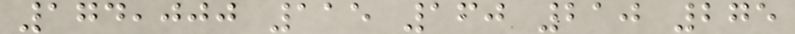174,000 115 160 210 275
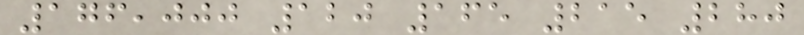176,000 120 165 215 280
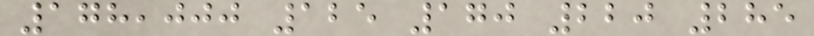178,000 125 170 220 285
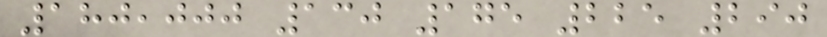180,000 130 175 225 290
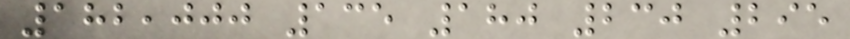182,000 135 180 230 295
